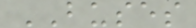BUSES
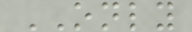ONLY
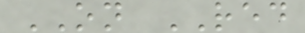ON RED
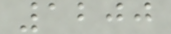1200
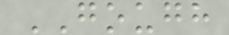GOUGH
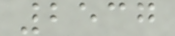2537
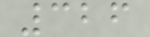326
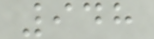948
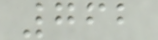762
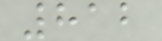812
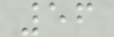56
